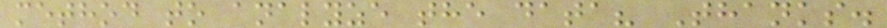method to analyze the data? Thanks.
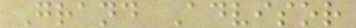Grand Advisor
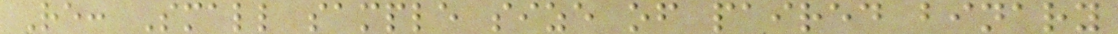Re: Small sample size of paired binary
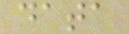data
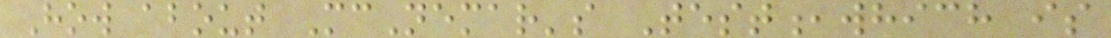How about McNemar's Test,which is
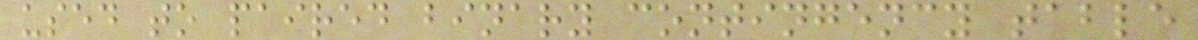used to paired binary contingency table
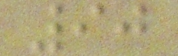90
